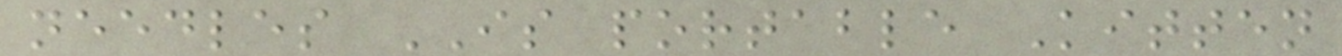needles IS portable Kitten
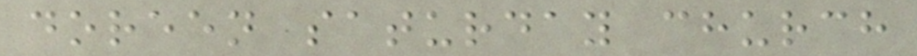doreen saturday church
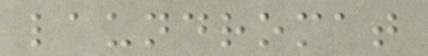laundromat
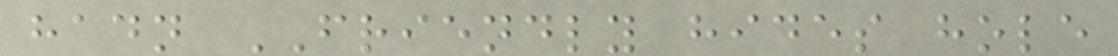hadn FRIENDLY hides hole
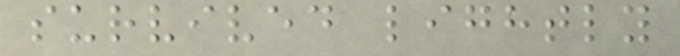survived lightly
